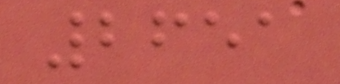2651
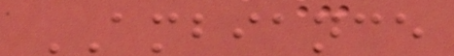AMBIANCE
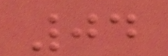04
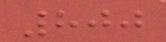800
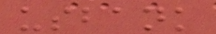usbank
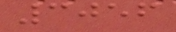3056
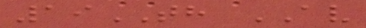19TH AV
